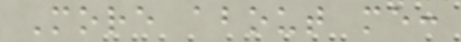More about me:
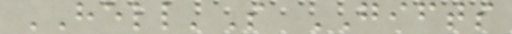HELL'S GIFTS
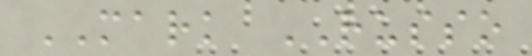MARK RUSSO
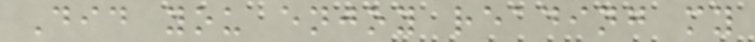Did you enjoy reading my
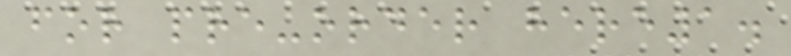for pre-order here1.
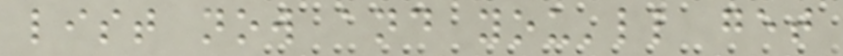list now and you'll get
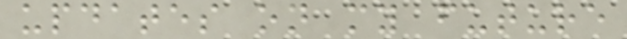updates on my future
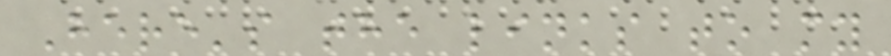Here's the links to my
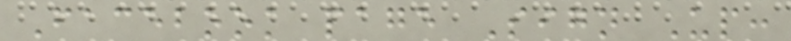Facebook page Sign Up:
